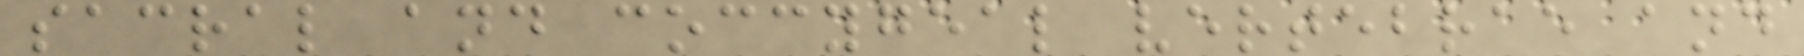sacral and coccygeal vertebrae and
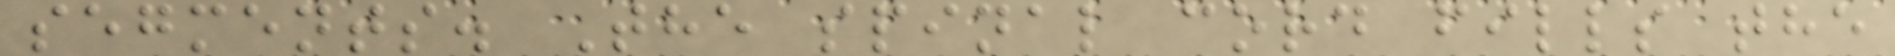segments. The spinal cord fills the
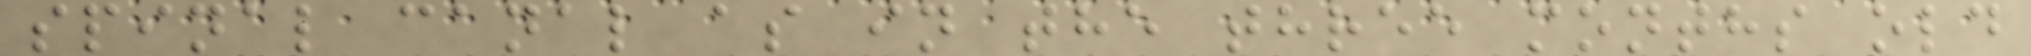spinal canal as in the three months old
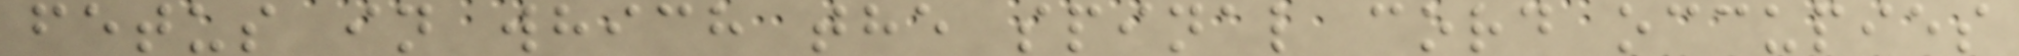fetus in which the spinal cord occupies
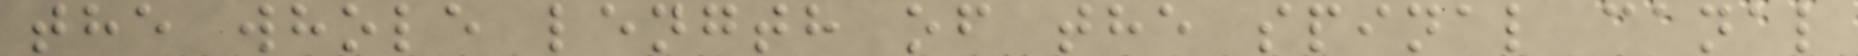the whole length of the spinal canal
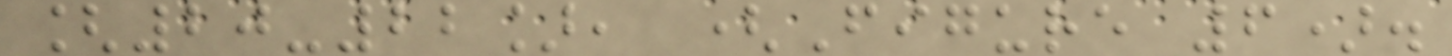[20-22], (Figure 6).
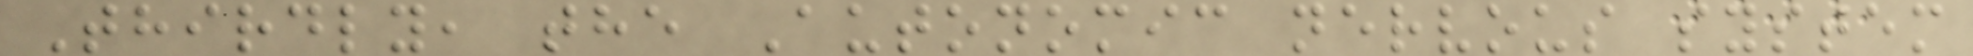Thirdly, the Autonomic nervous system
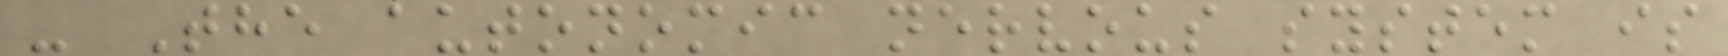- The autonomic nervous system is
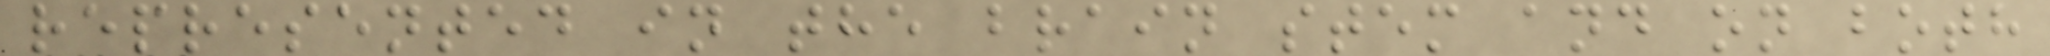represented in the brain stem and on both
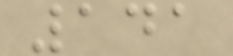141
